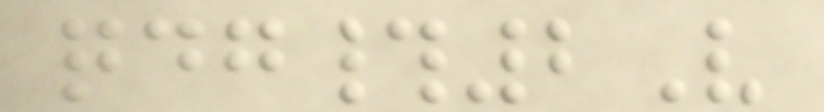qdg#2V
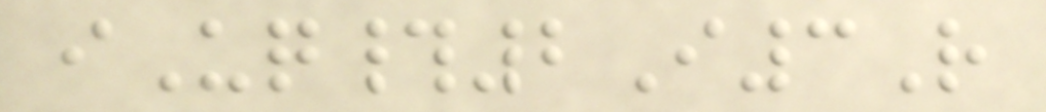iUq#2I3R
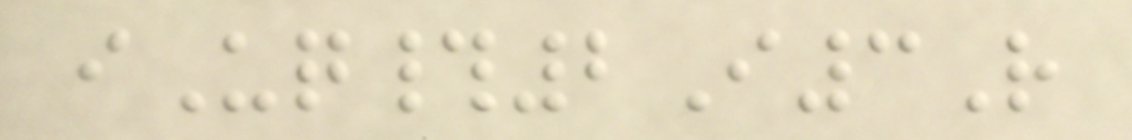iUq#2I3R
